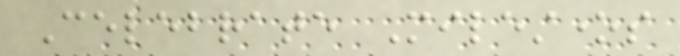Celebrate Milestones
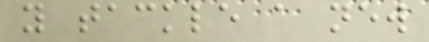you tackle a new
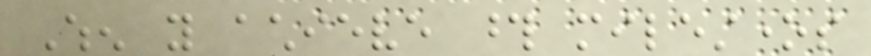When you achieve those milestones
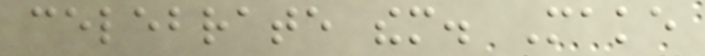celebrate them. Make
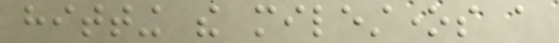hitting the milestones a
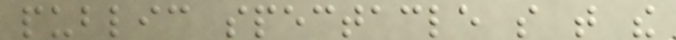public spectacle so that the
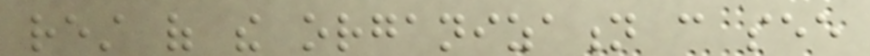rest of the organization can see
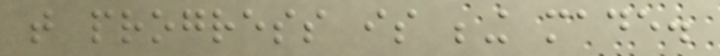that progress is being made.
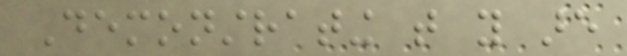Demonstrating that you are
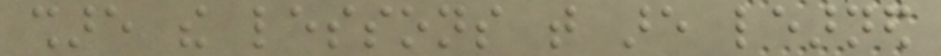share the lessons that are learned
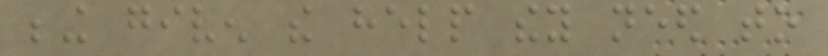being given the help they need to
